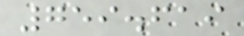759.619
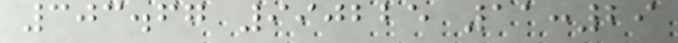303.67 990225 11:29
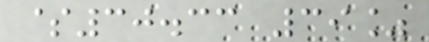$30.33 39%
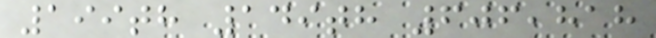199th 149th 606,818
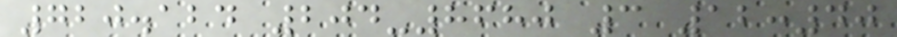720.124 204-8680 3 12:40
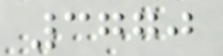3770
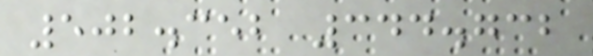502.352 344.732
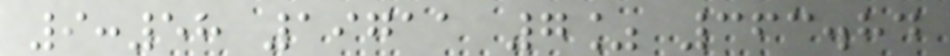9:58 19711 7% 363.84
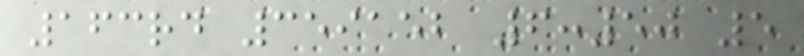163rd 359152 6:50 5
